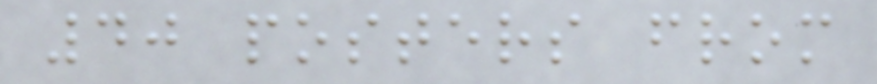40 posters from
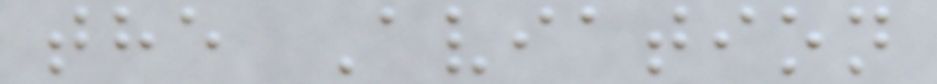the Aviation
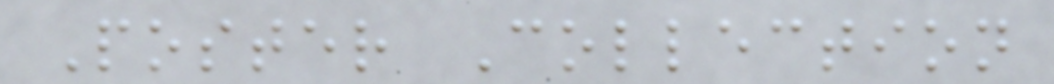Poster Collection
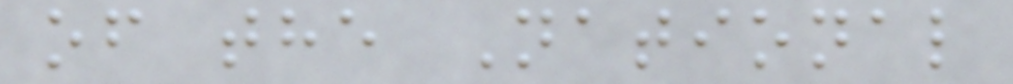of the National
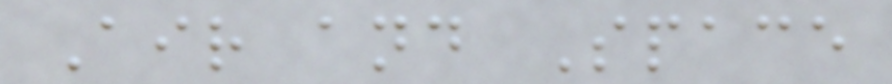Air and Space
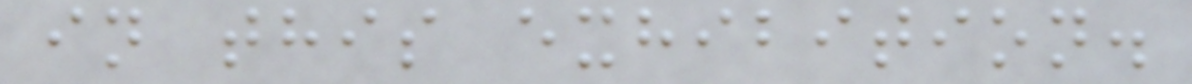in this exhibition.
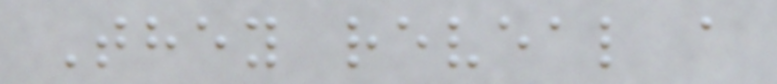They reveal a
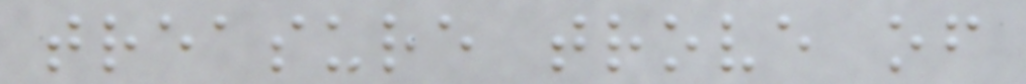treasure trove of
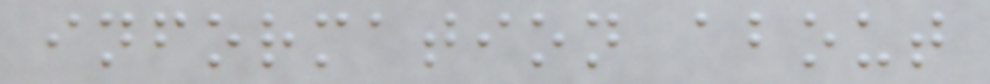information about
